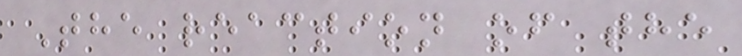The reaction of the
